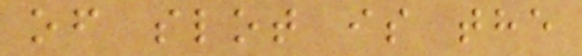of slot is the
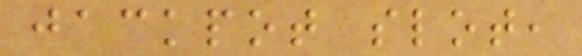jackpot slot,
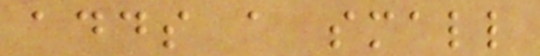adds a small
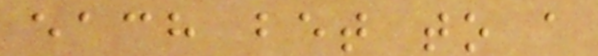each bet to a
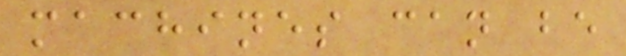machines can be
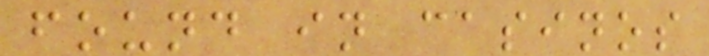found in casinos
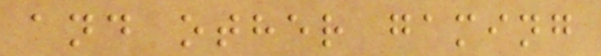and other gaming
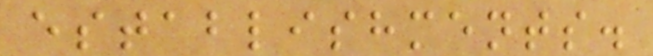establishments.
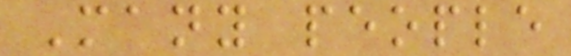Many people
